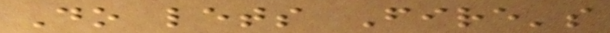Do lets Fire's
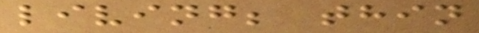living; thin
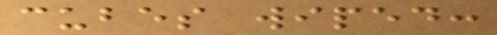cubes wiped:
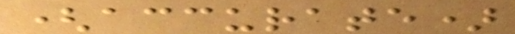(accurate)
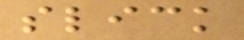slick
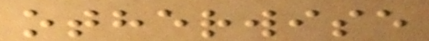otherwise
